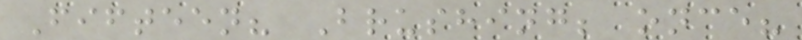Fifteen? Brushing; once?
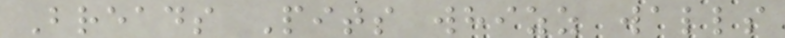Breads Pits whizz walls
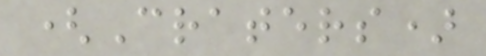(Craters)
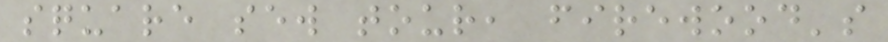square sew tour, firewood's
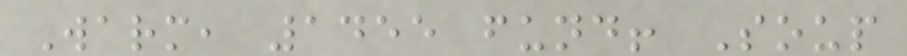Warm, 1455 fund! Soup
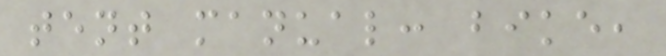tent manual: bike,
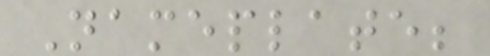Nameplate;
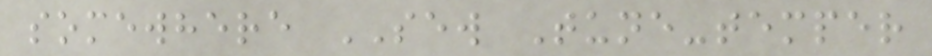somewhere SEW Tune-temper
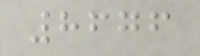8676
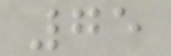75
